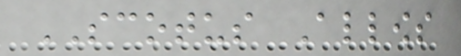SCOTUS Allows
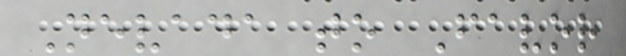Nevada to Favor
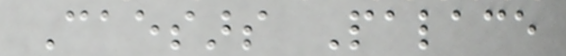Caesars Palace
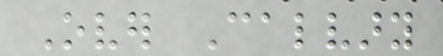Over Calvary
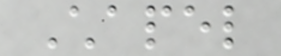Chapel
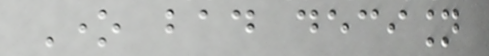One bad decision
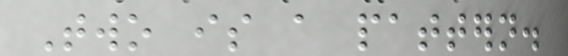Two is a pattern.
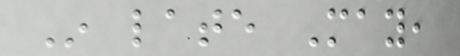In late May,
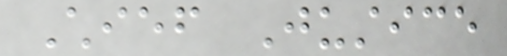Chief Justice
